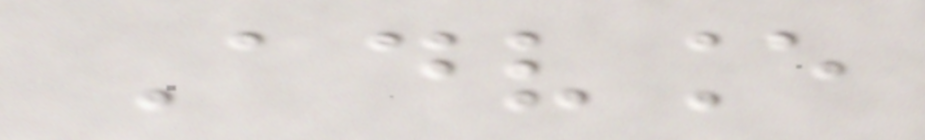Advance
